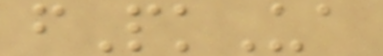fPkUa
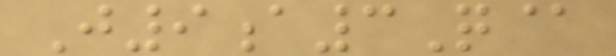J9a3Q@
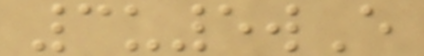3u5wE
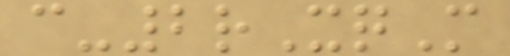c-2rXqM
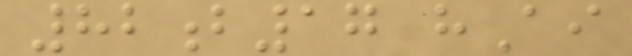82b17 hAi
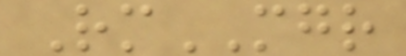RmMGR
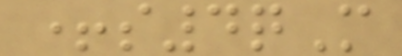+s4qM
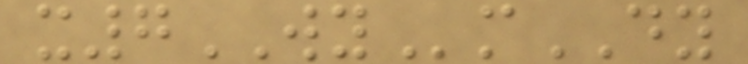x7WYmDY
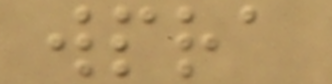wpra
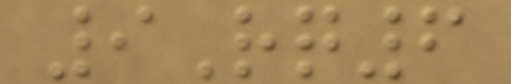9Rq6
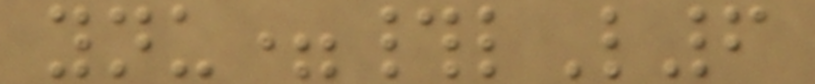ynu=#lL6
